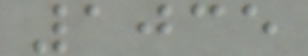1035
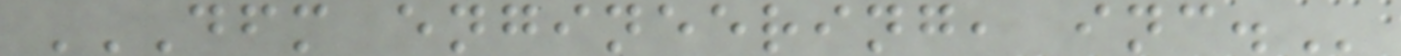DFM ENGINEERING, INC.
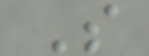S
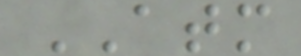ATM
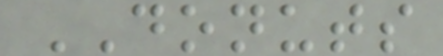DONUTS
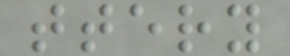ttery
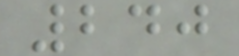240
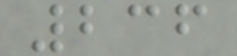236
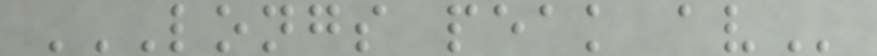LONGS PEAK AV
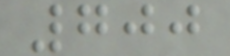700
